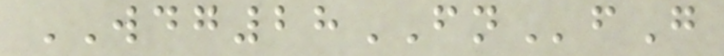WDG28FNfG
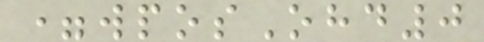=wposOhd0
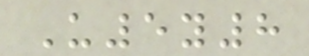U5y8
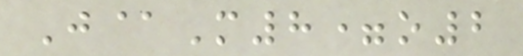J@M8=o2
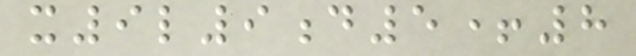x9l9d5+8
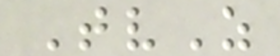TvZ
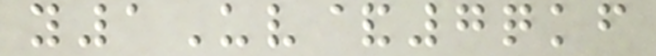y1Uv&7qkf
